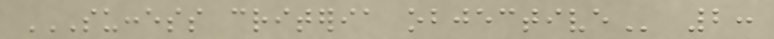SUCCESS CRITERIA OBJECTIVE 2:
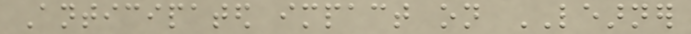Anticipated impact on LEARNER
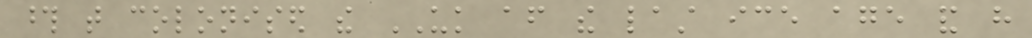those that colonised the UK after the last ice age and have
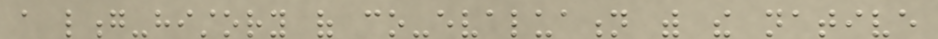a long-history of co-evaluation with the native
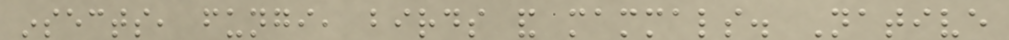insects, fungi, birds and mammals. Native
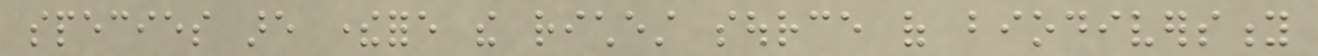species are therefore the richest source of biodiversity
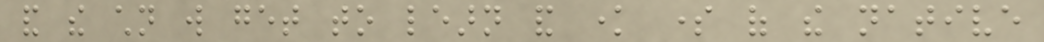and the children will get to learn and know some of the native
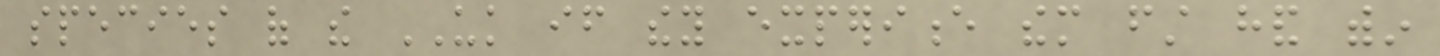species of the UK if they experience them first hand within
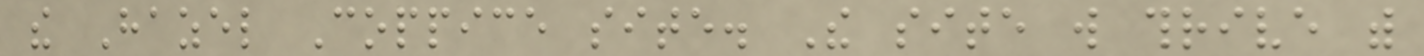the Hazel Coppice site. The site will thrive with
